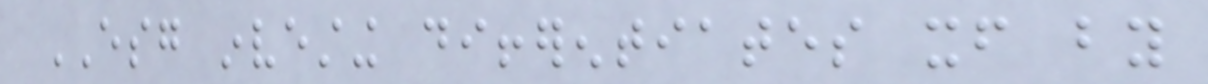ESG investing differentiates itself by
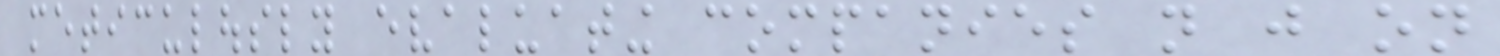meticulously evaluating companies not just on
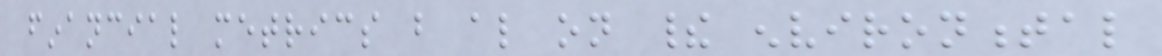financial metrics but also on their environmental
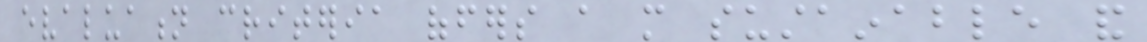evaluation criteria offers a more sustainable and
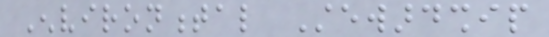Environmental Stewardship
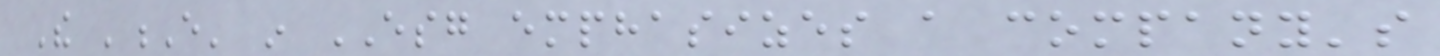The 'E' in ESG emphasizes a company's
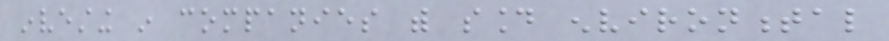investing in companies with sound environmental
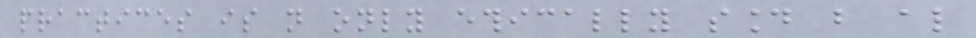practices is not only ethically sound but also
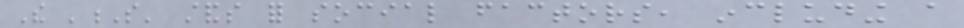The 'S' stands for social factors, including a
